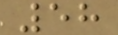58
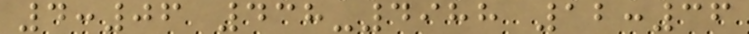4:06 438-4988 12:36
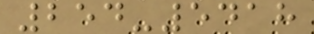254-5418
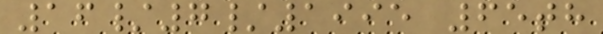16/7/1995 65th
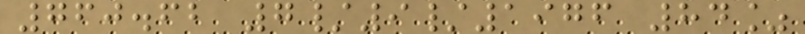760.62 7/9/1976 84%
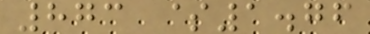873 $1.76
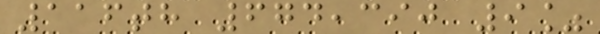116th 674,390 9%
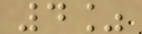4%
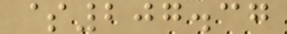$207.37
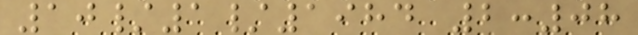10/1/1984 2:08
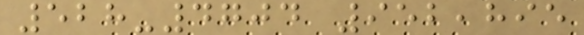528-4704 952,895
